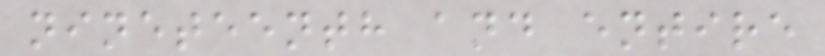nineteenth and entire
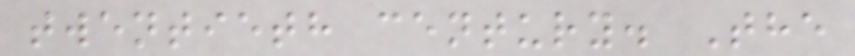twentieth century. The
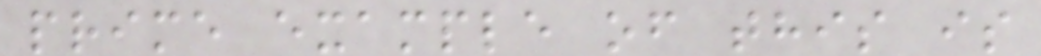prime example of this is
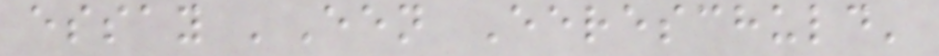essay 'Een Eereschuld'
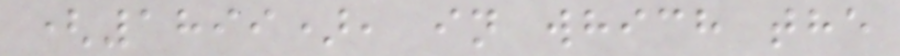(1899), in which the
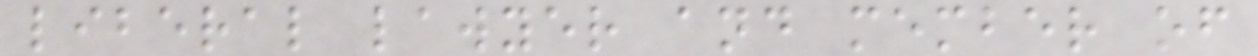liberal lawyer and member of
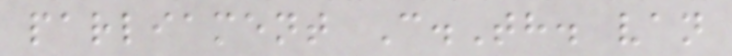parliament C.Th. van
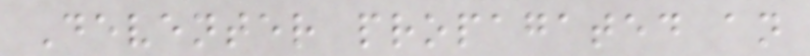Deventer propagated an
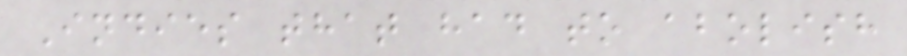Indies that had to abolish
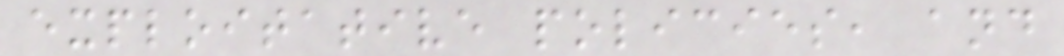exploitative policies, and
